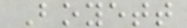Boyett
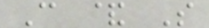C & S
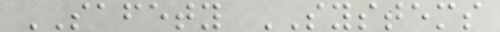SAFETY SYSTEMS
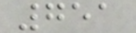751
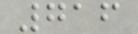716
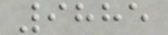9885
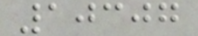10307
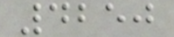4250
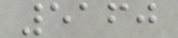5160
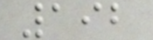192
